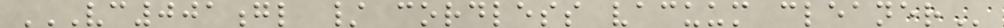VC001GL / CORDLESS VACUUM CLEANER
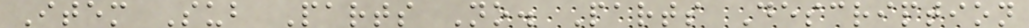Item Sub Parts No. Parts Description
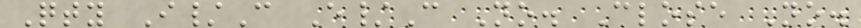Qty I/C E/C No. Close No.
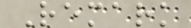Remark
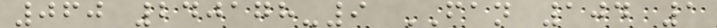060 240178-9 FAN 104 1
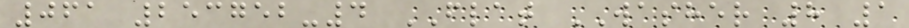061 253752-4 FLAT WASHER 8 1
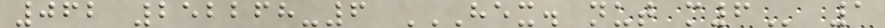062 252268-6 HEX. NUT M6 1
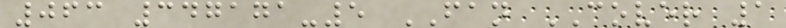063 347171-5 FAN COVER 1
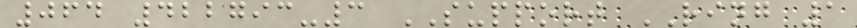064 422793-3 SUPPORT RING 1
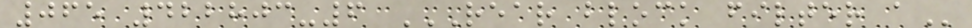065 422803-6 REAR BLOCK FILTER A
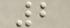2
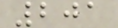201
